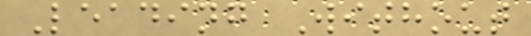Leading Without
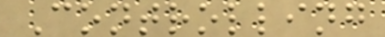Controlling
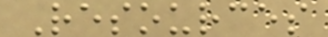Resources
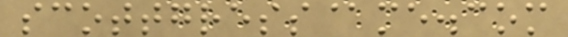scottgress@me.com
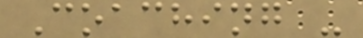Coaching -
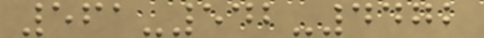561-542-4472
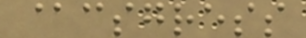@csgress
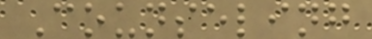Counseling
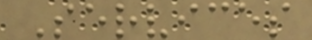Services
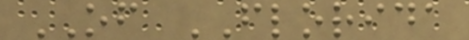OF FLORIDA
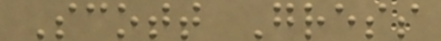Scott Gress
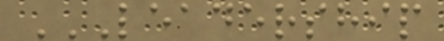LEADERSHIP
